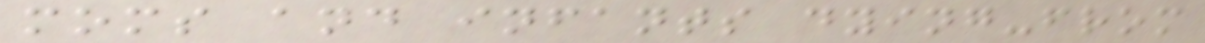moms and infants dying-from
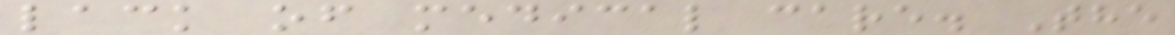lack of medical care. The
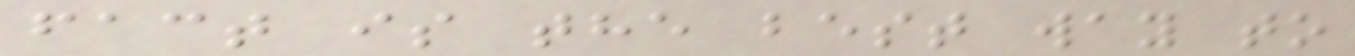fact is the best way to
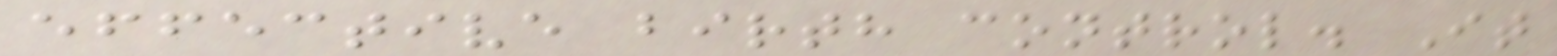effective birth control. It
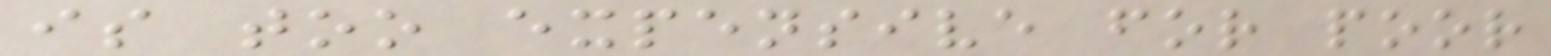is too expensive for poor
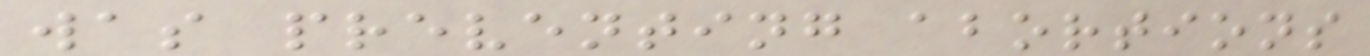was preventing abortions
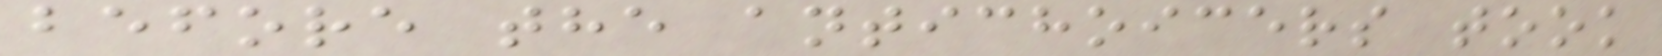before the antichoicers took
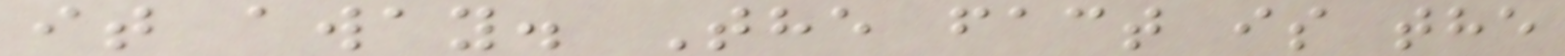it away. The fact is the
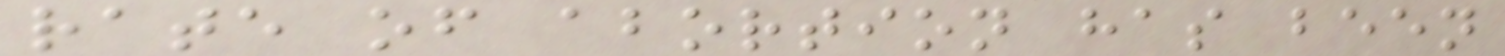rate of abortion has been
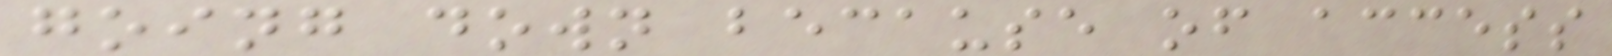going down because of access
